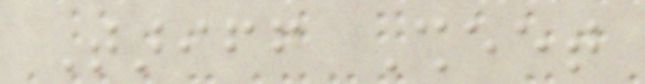Tariff Sheet
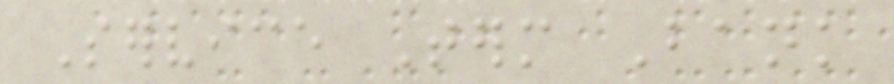Service Term Bank
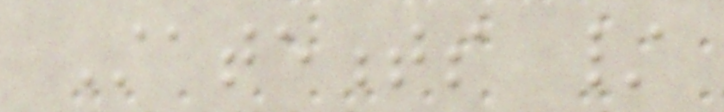Statements /
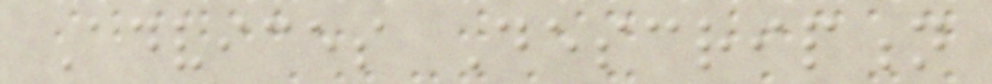Advices Description
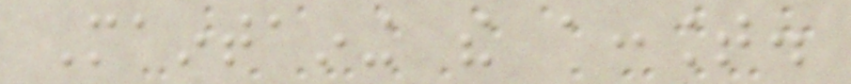Maintaining the account.
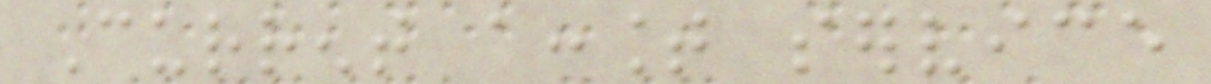Current account service
